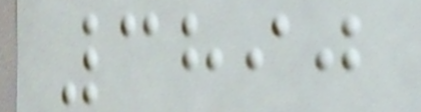3890
